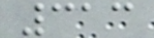313
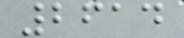2614
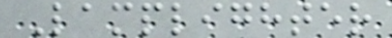Lamplighter
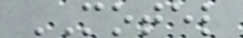MOTEL
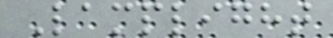Lamplight
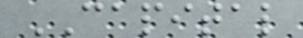CAPITAL
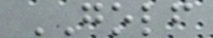GOLF
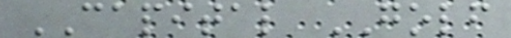CAPITAL GOLF
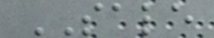SALE
